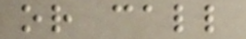or call
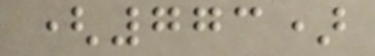(773)
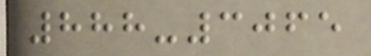888-3065
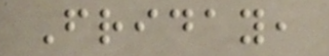Friday,
